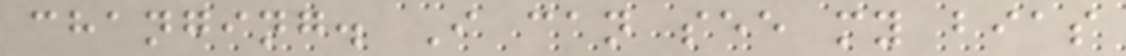changing. I can see my bias
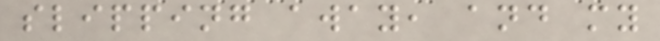slipping away, and my
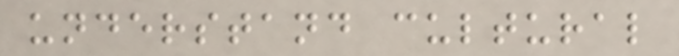understand cultural
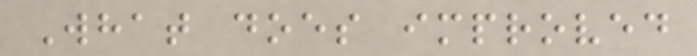What does improved
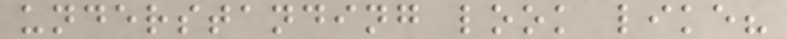understanding look like?
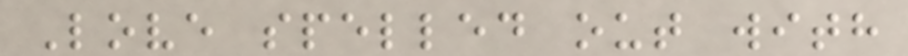Love spelled out with
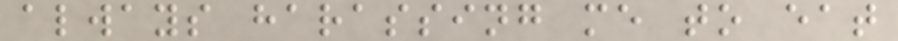always harassing me to eat
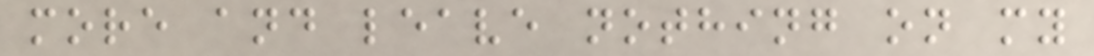more and leave nothing on my
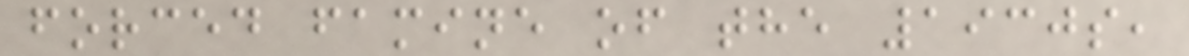forced famine of the 1930s,
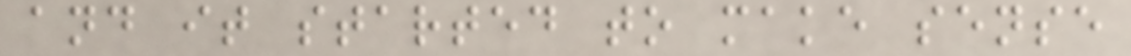and it started to make sense
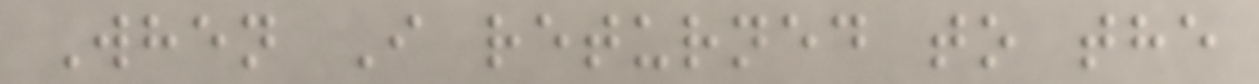When I returned to the
